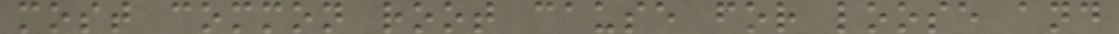most common root cause for loose and
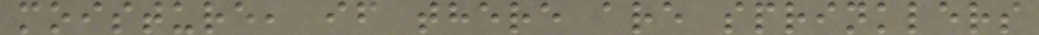moisture, if there are sprinklers
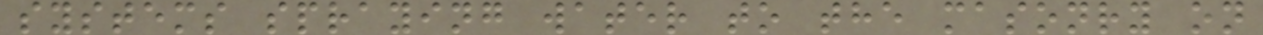systems spraying water to the masonry on
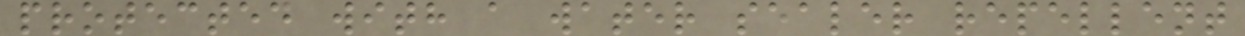protected with a water sealer repellent
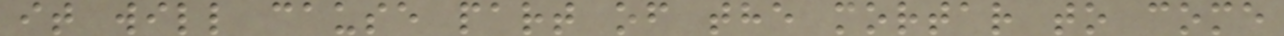it will cause part of the mortar to come
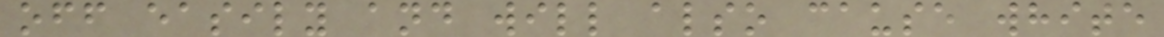off easily and will also cause white
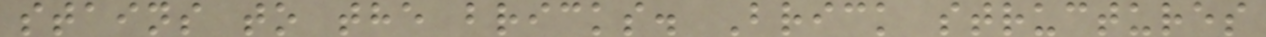stains to the bricks. Brick structures
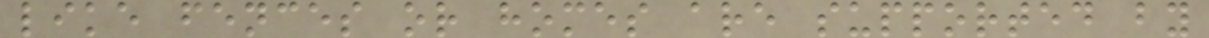like fences or homes are supported by
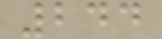244
